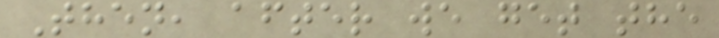Then, after we get the
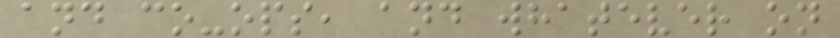and co-ops, and whatever on
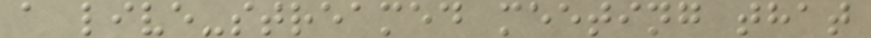a live-streamed meeting that
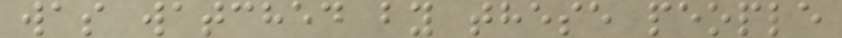was watched by these people
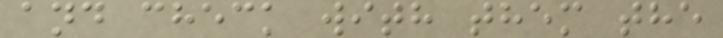and check with them the
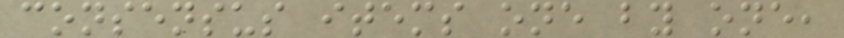consensus items one by one,
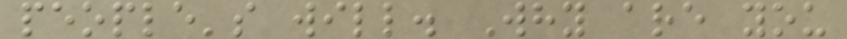people's will. Why are you
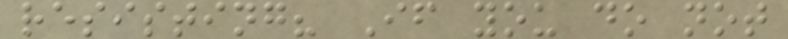resisting? If you do not
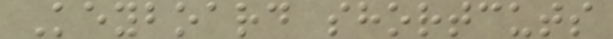Keyboard shortcuts
